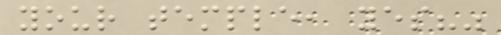your temple, yes?"
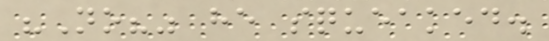"No?" he squeaked.
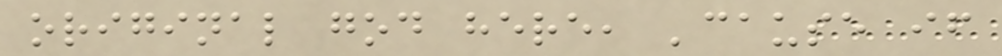original god here, 'cause if
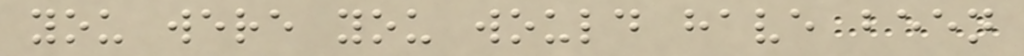you were you would have been
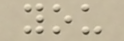you
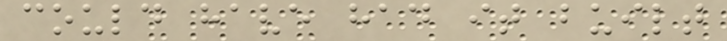could have had it built
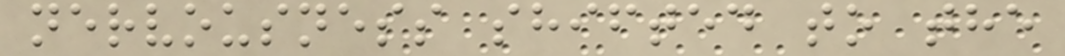nervousness shifted to the
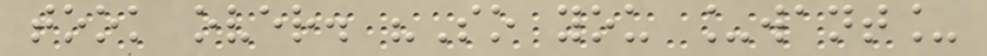took over. "So you _want_
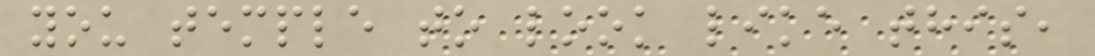you temple to look like this,
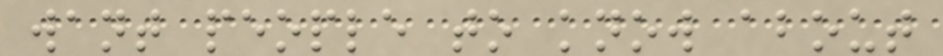want people to know about
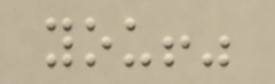you!"
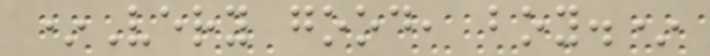*Very good, boy.*
